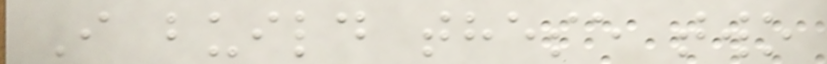I build these two
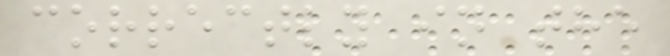correctly in the
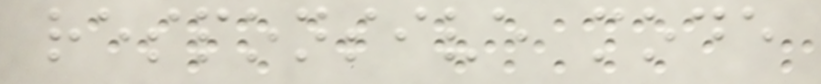responsive mode
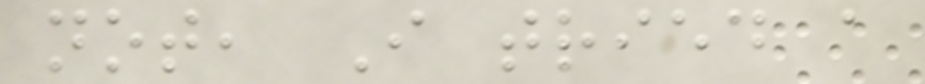not, I tried a
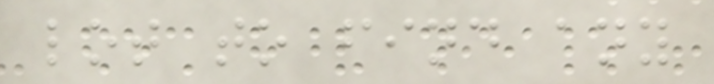lot to find any
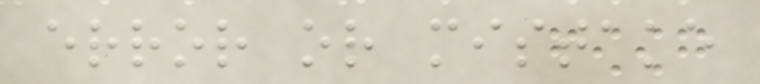error or mistake
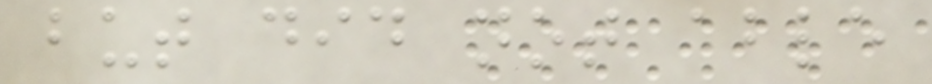but did not able
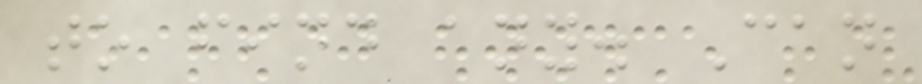to find any. Can
